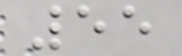55
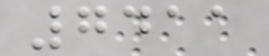7411
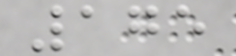175
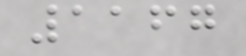1167
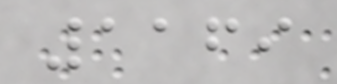1169
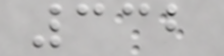332
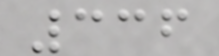336
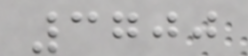3700
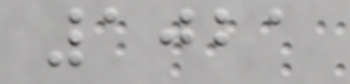1021
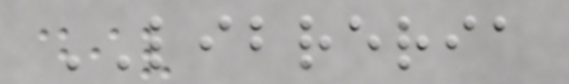LIBRERIA
